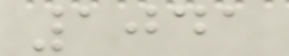1041
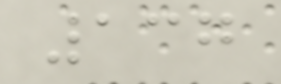137
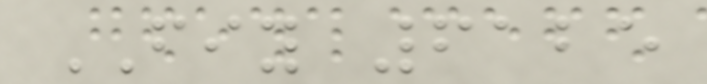FIY 6125
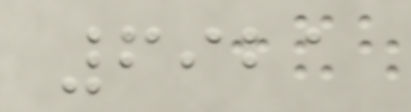6921
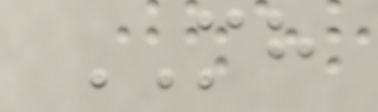MH
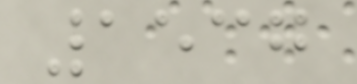1537
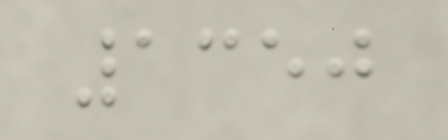1350
